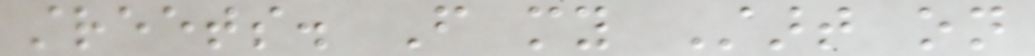streets. From my Start on
